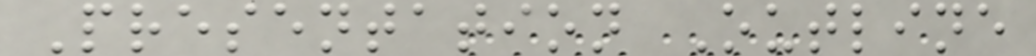Presentation Outline
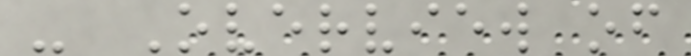- Overview of
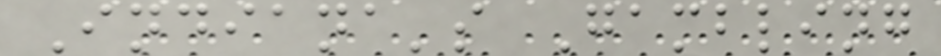Indiana's Gambling
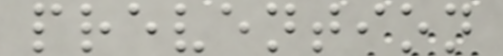prevention
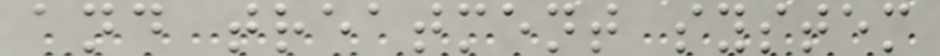and treatment system
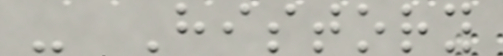- History
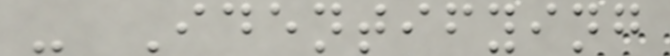- Identifying
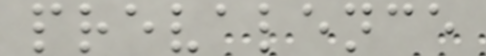prevalence
